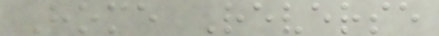Home Reverse
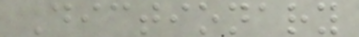Dictionary
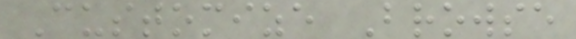Customize Browse
